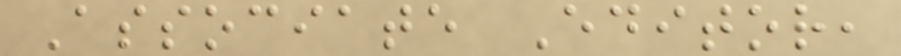Associate Editor,
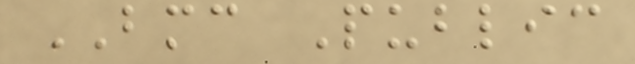BMC Public
